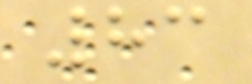83
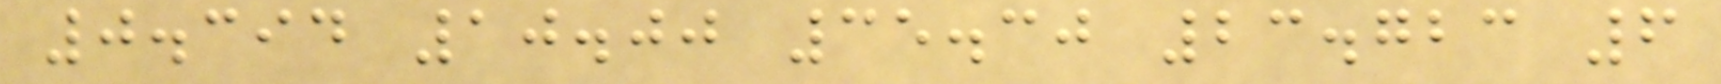0.394 10.00 35.30 23.723 6
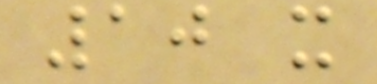10 x
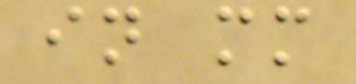in mm
